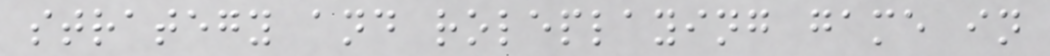strategy and roleplaying game in
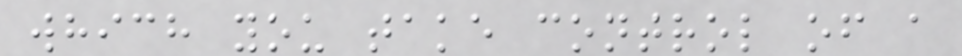which you take control of a
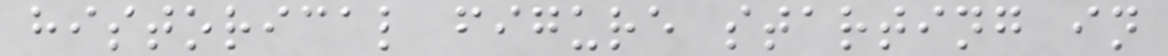historical figure starting in
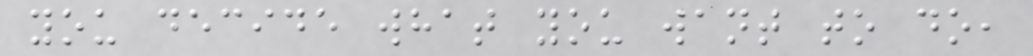you decide what you want to do,
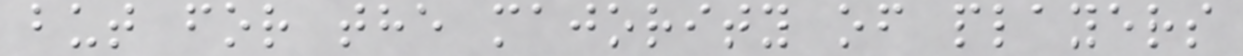but for the majority of players
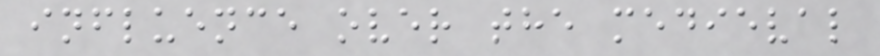influence over the medieval
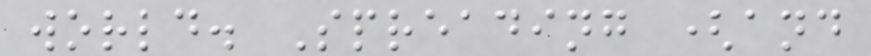world. Spreading (and
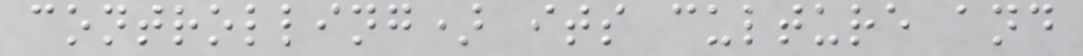controlling) its culture and
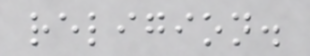religion.
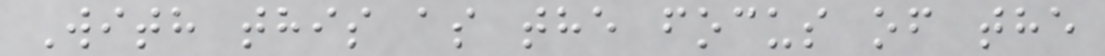With this as the focus of the
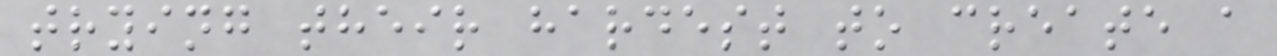trying their hardest to create a
